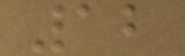12
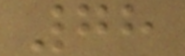78
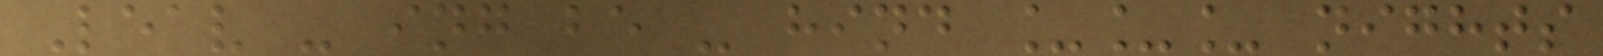Leav - ing be - hind ___ nights
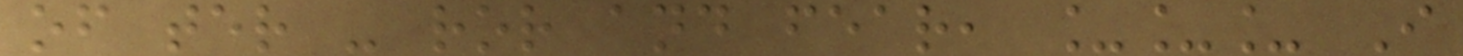of ter - ror and fear, ___ I
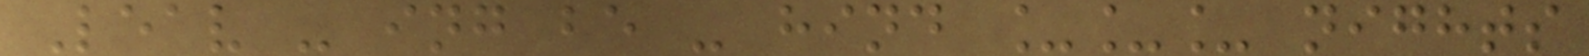Leav - ing be - hind ___ nights
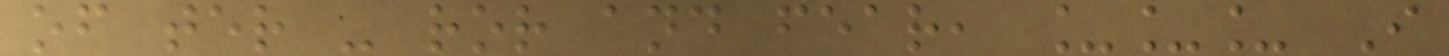of ter - ror and fear, ___ I
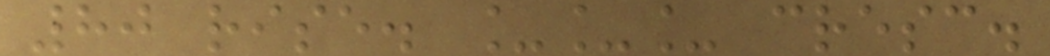80 rise. ___ cresc.
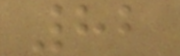82
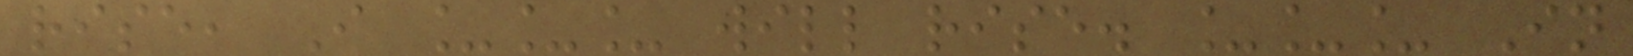rise, I ___ will rise. ___ In
